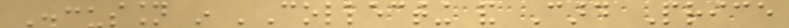Discussion in 'Collecting and Card Price
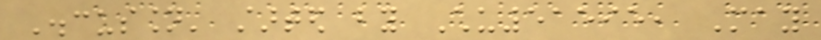Discussion' started by Chu51595, May
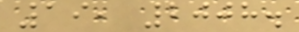19, 2008.
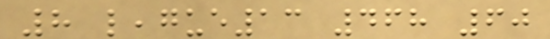8 league13 468 60
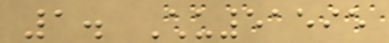1. Chu51595
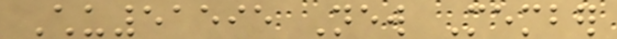Chu51595 New Member
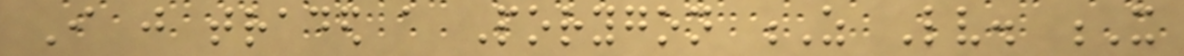I just traded a Porygon Z Lv. X
